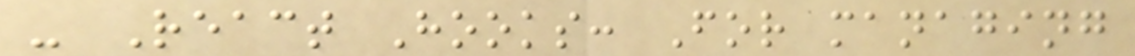- React Hooks: For managing
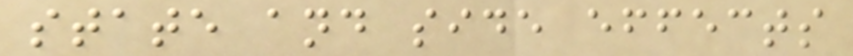state and side effects
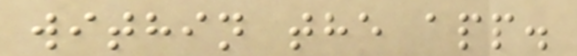within the app.
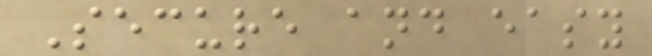Secure and easy
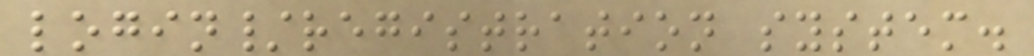login/registration system.
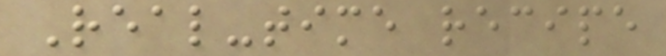Real-time recipe
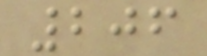206
